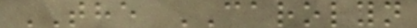THE CAROLYN
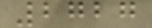2727
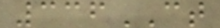336CT
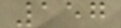157
